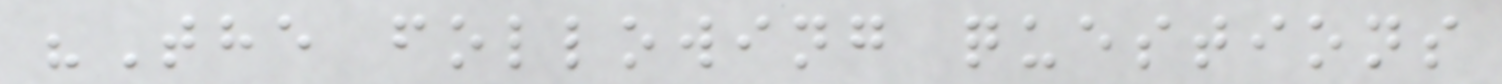"The following questions
